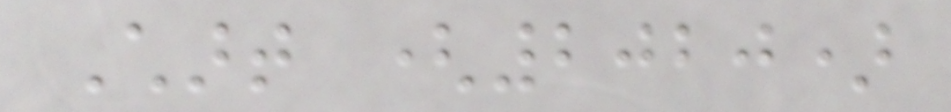Chart (2020)
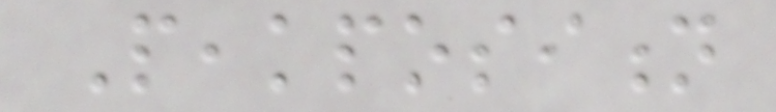Peakposition
